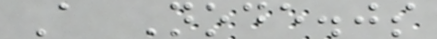A Node.js
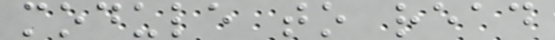module to read
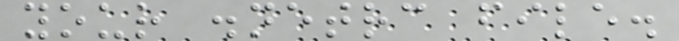your .netrc file.
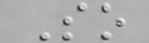So
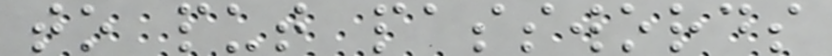to put passwords
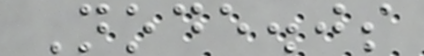Node.js
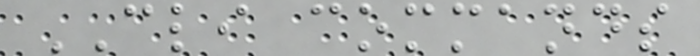CLI commands
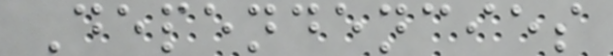Dependencies
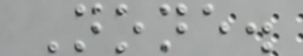None.
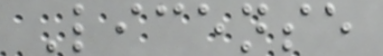License
